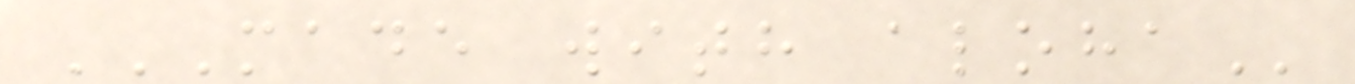MADE WITH ALOHA
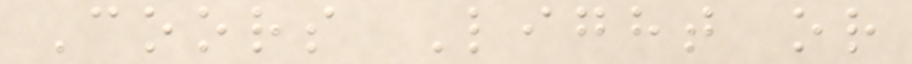Coors Light or
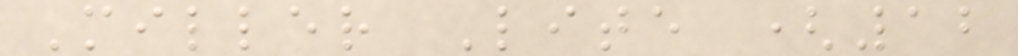Miller Lite (12
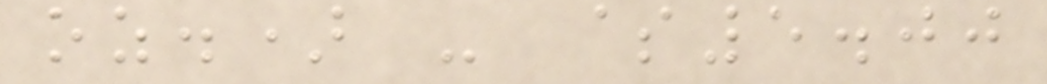oz.) - $5.00
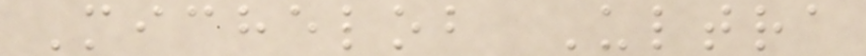Michelob Ultra
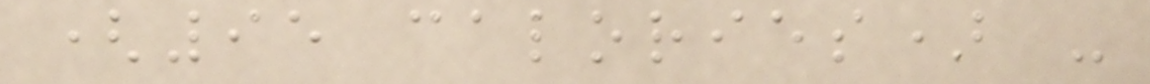(95 calories) -
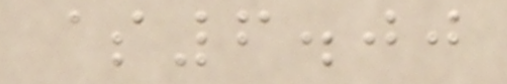$6.00
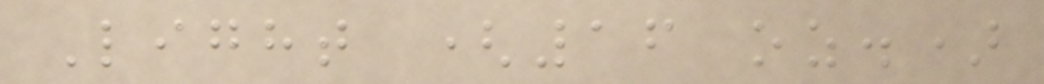Light (16 oz.)
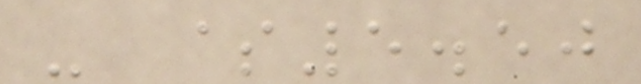- $5.50
